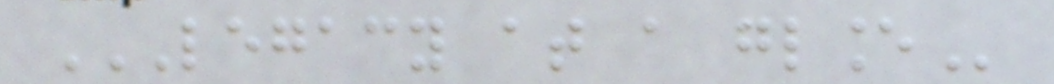LEGACY AT A GLANCE
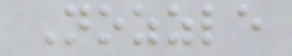Nozzle
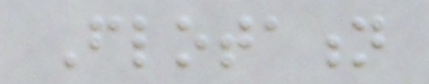Flotation
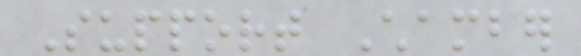Support Chamber
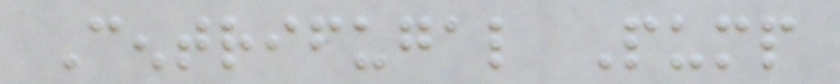Centrifugal Pump
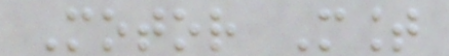Motor Mount
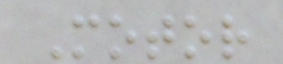Motor
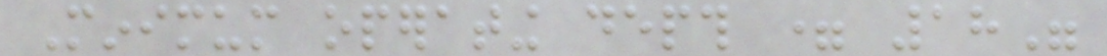Minimum operating depth = 18"
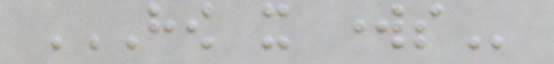HOW IT WORKS
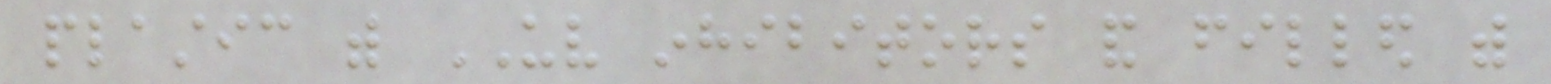plastic with UV inhibitors and filled with
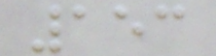153
